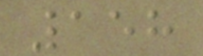158
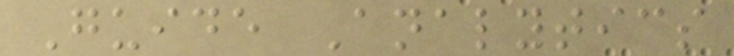Guide Analytics
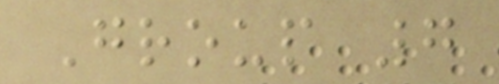Group 7
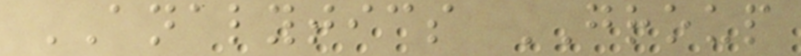ANALYTICS GROUP
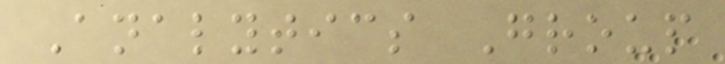Analytics Group
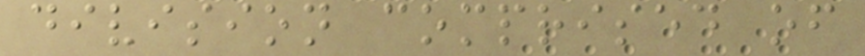division comprised of
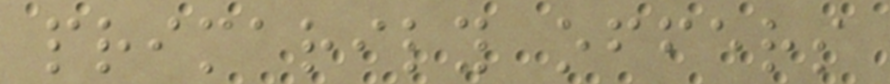primarily offers
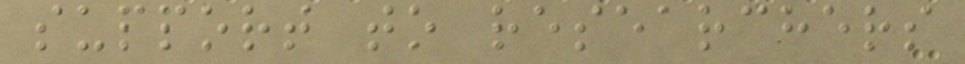support to researchers
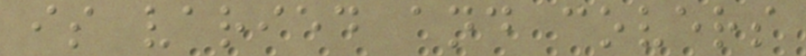is varied and covers
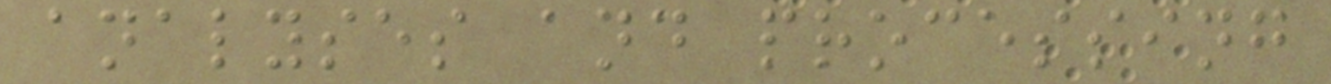analyses and processing
